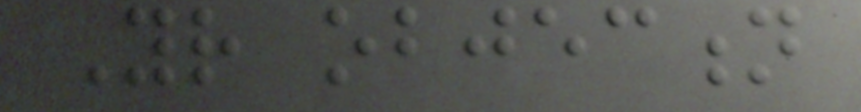Your objection
